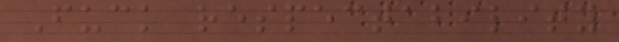Fuck respectability
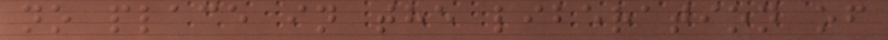no place in the liberation of
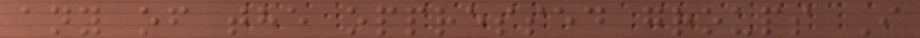any of the oppressed groups I
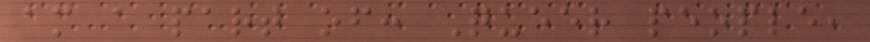am a part of: Queer people,
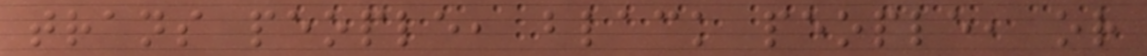trans people, black people, or
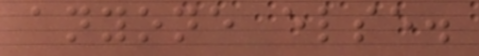anyone else.
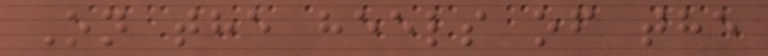On the heels of the
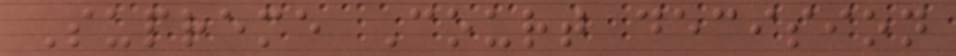Supreme Court decision
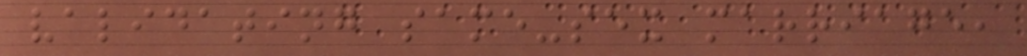validating same-sex marriage,
